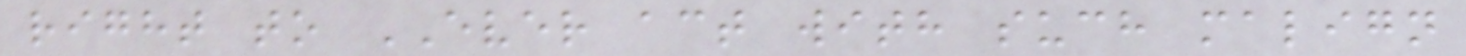right to EVER act with such malign
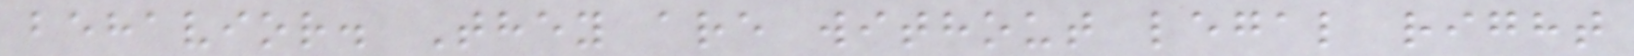behavior. They are without legal right
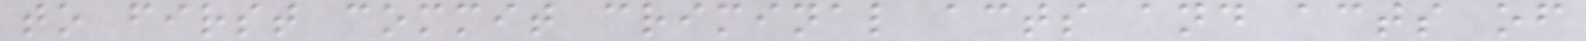to first commit criminal acts and acts of
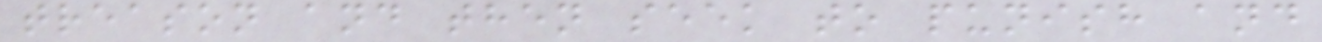treason and then seek to punish and
